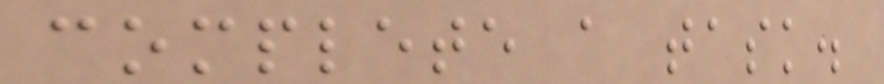complete a task.
